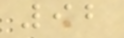92
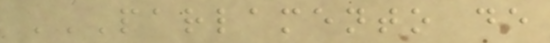PARLAMENTO DE
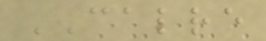CALRE
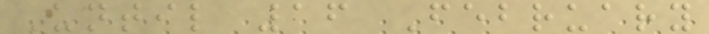Until 16 February
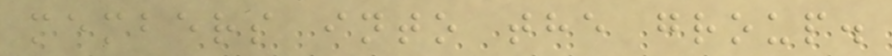members into the group.
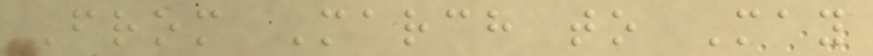From March to May
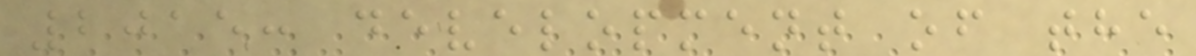2015: development of the
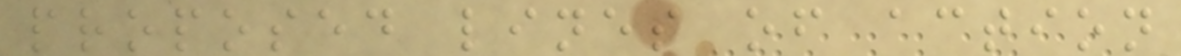proposed lines of action
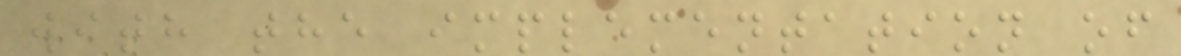with the implementation of
